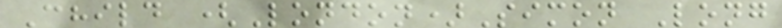Child (London)Simon Long
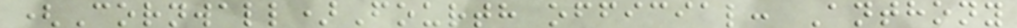(Cornwall)Fourth official: Anthony
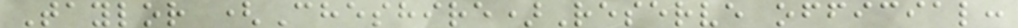Taylor (Cheshire)Reserve official:
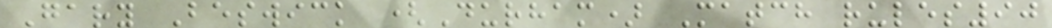Gary Beswick (Durham) Match rules90
